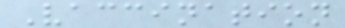Vaccination
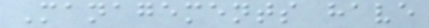Managements have
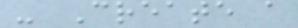- Create a
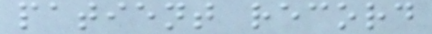patient record
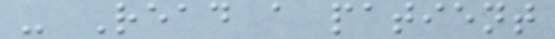- Read a patient
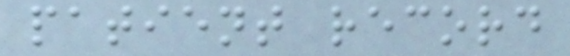patient record
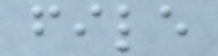file
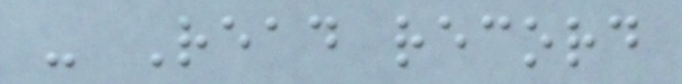- Read record
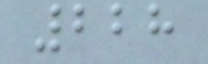228
